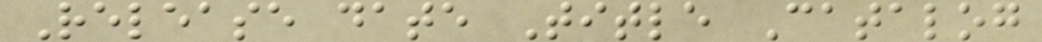Release date Title Catalog
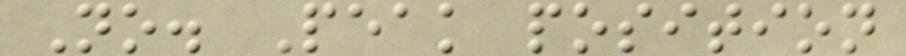No. Peak position
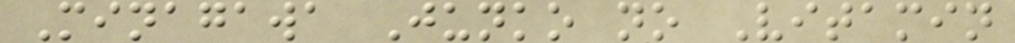Minagawa Junko no Vitamin
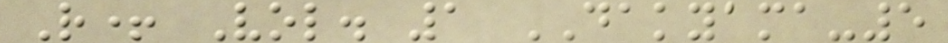R+ Vol. 1 DAKYAMA-5
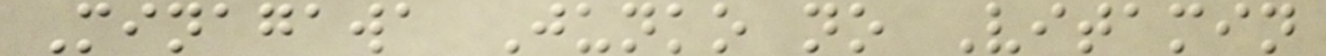Minagawa Junko no Vitamin
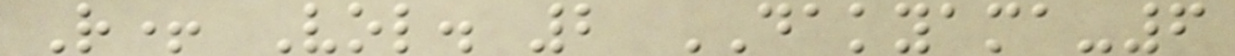R+ Vol. 2 DAKYAMA-6
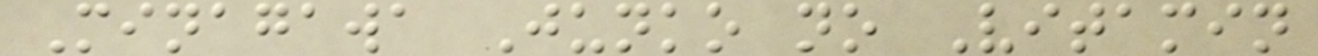Minagawa Junko no Vitamin
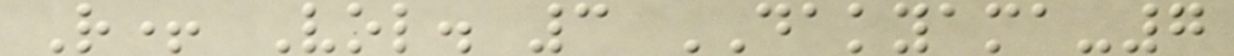R+ Vol. 3 DAKYAMA-7
